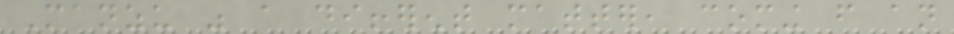Manzu was a different matter, coming from an
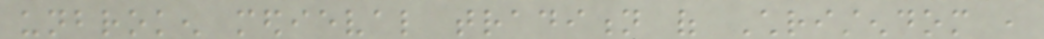unbroken medieval tradition of Christendom ,
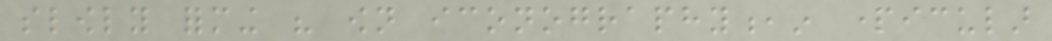slowly forming his own iconography,in particular
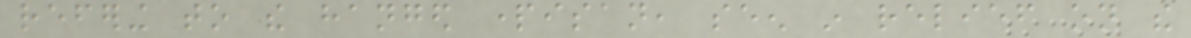refering to the hanged partisan, seen in relief on the
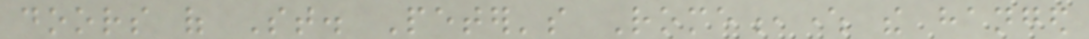doors of St. Peter's Rome,where the hanged
